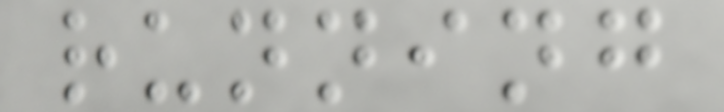running
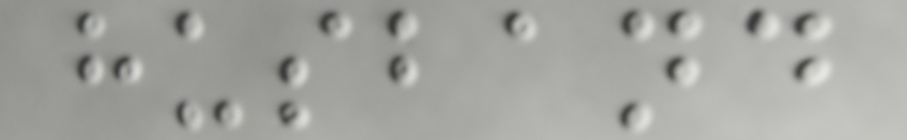husband
